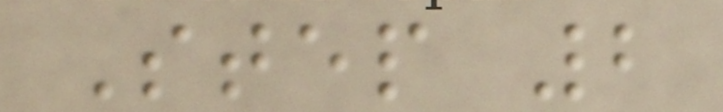Step 2
